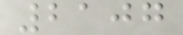2107
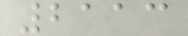2113
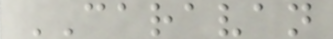CARAVAN
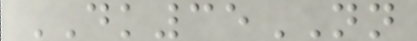DK35NN
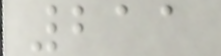211
